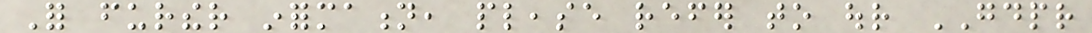For further information, please refer to our GDPR
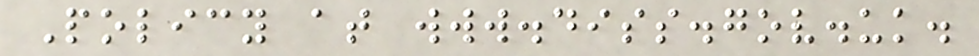Policy at www.diss.gov.uk.
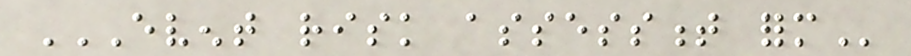EVENT RISK ASSESSMENT FORM
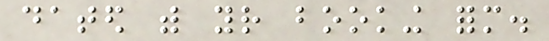dated with your booking form.
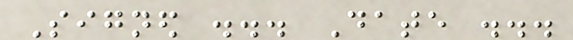Signed ... Date ...
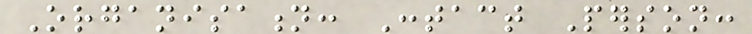Organisation: Contact Person:
